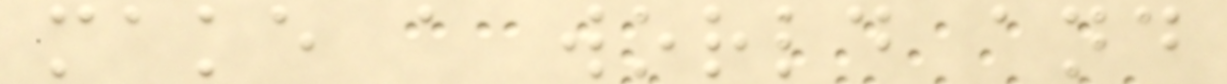make a world and
